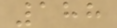188
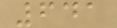641
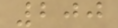200
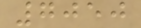7050
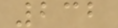232
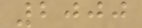2000
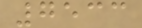7533
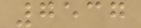7537
